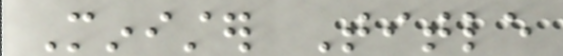Minister Title
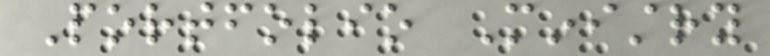Portfolio Ministry
